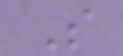S
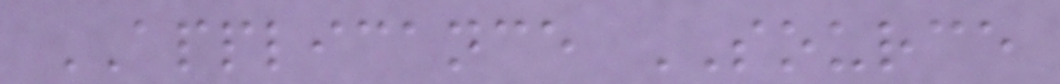APPLICANCE SOURCE
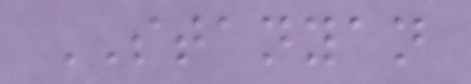STANYAN
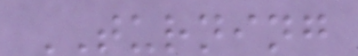TURNING
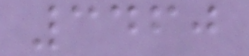3460
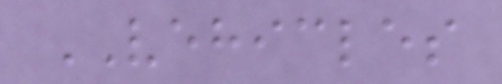VEHICLES
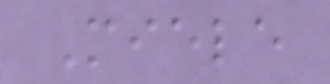Miele
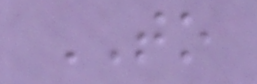TO
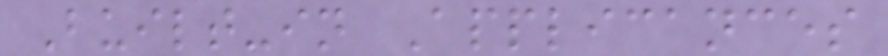Built-in Applicances
